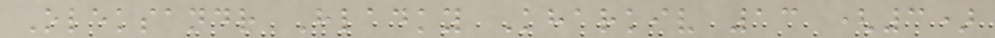Oleksandr Hladky Kharkiv 13 (3)
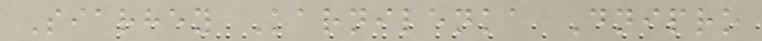Siarhey Karnilenka Dnipro
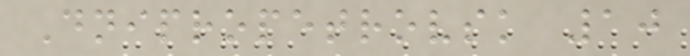Dnipropetrovsk 10
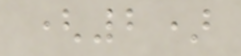(2)
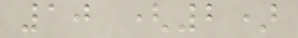10 (2)
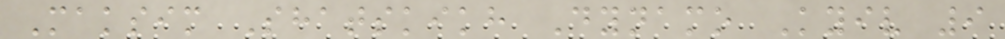Maksim Shatskikh Dynamo Kyiv 9
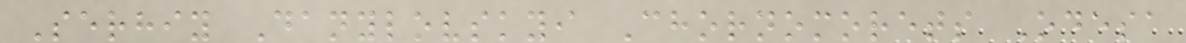Serhiy Danylovskyi Chornomorets Odesa
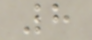8
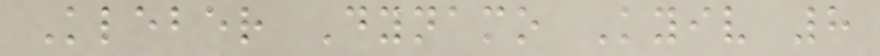Kleber Dynamo Kyiv 8
